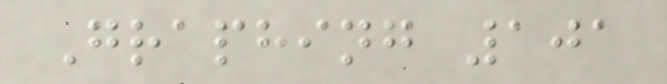Graphing 101
